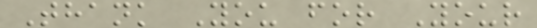Thank You for Your
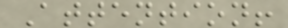Attention!
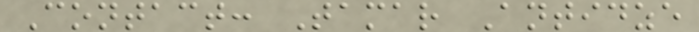Contact: Tamar Antidze
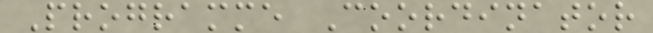Programme Coordinator
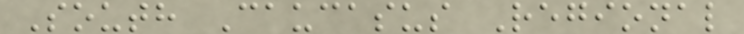South Caucasus Regional
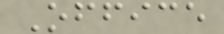Office
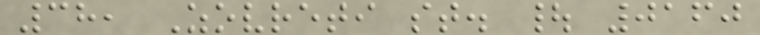38, Zovreti st. | 0160
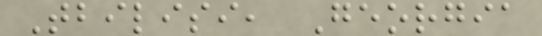Tbilisi, Georgia
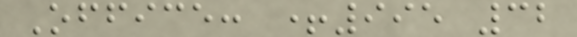Office: +995 32
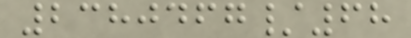2380467/68
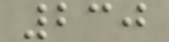230
